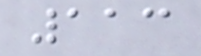113
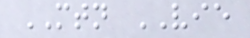MTN VIE
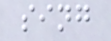sing
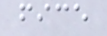fice
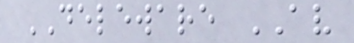DELEWARE AV
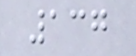137
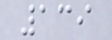139
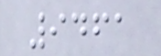9461
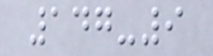147-9
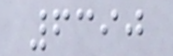6390
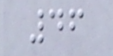46
